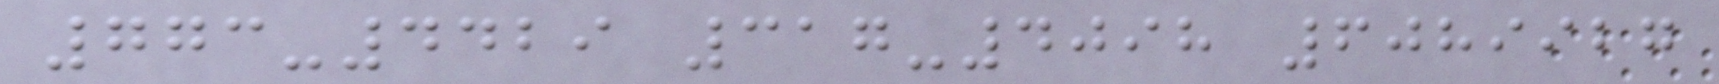773-4429 317-4098 6089927
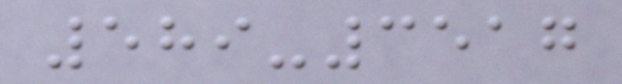589-3517
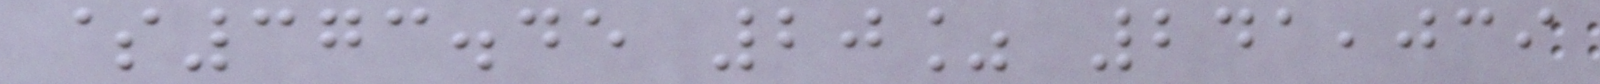$373.45 20% 241,039
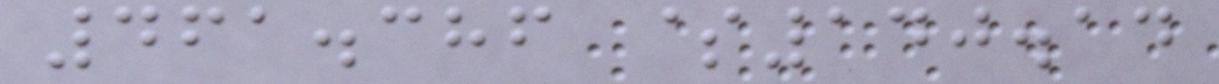461.386 $140.14
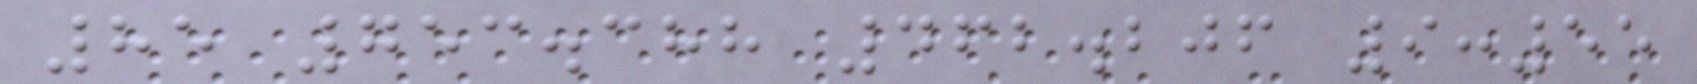85 753.388 462.206 9:55
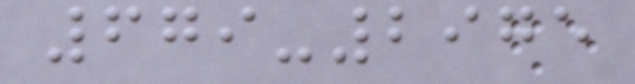679-2975
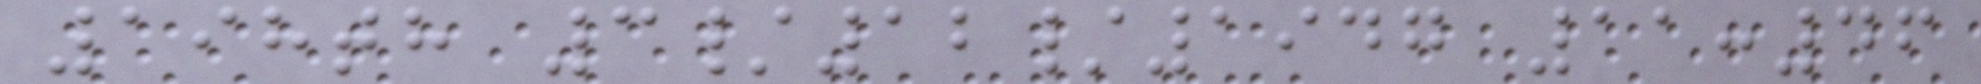198th 3/12/1947 11:46
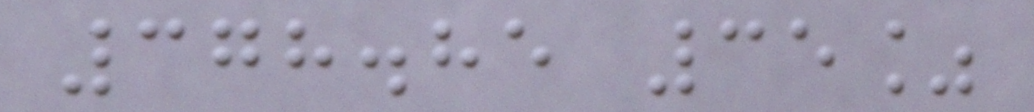378.85 35%
